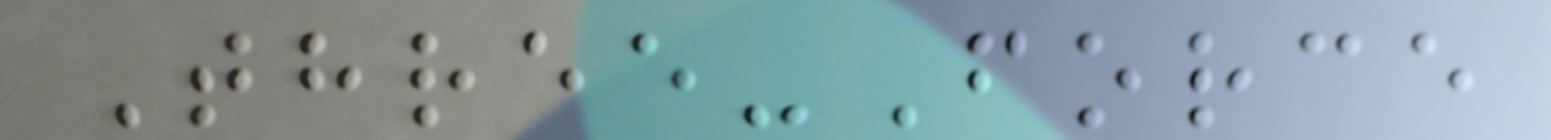Three-Force
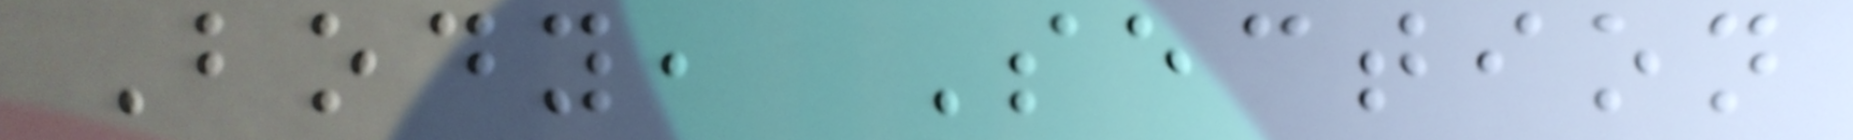Body, Section
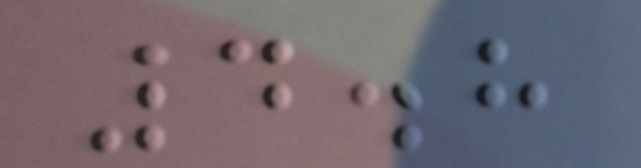4.8
